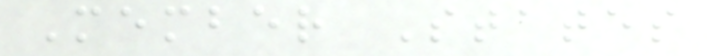Member States
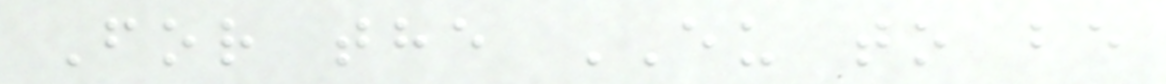For the EU to be
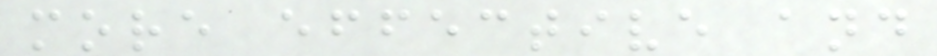more effective and
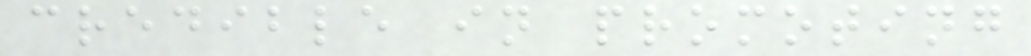credible in promoting
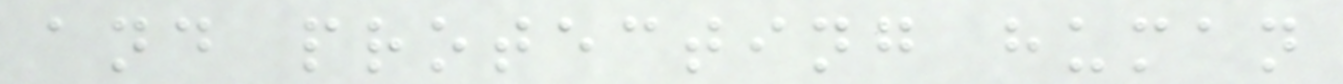and protecting human
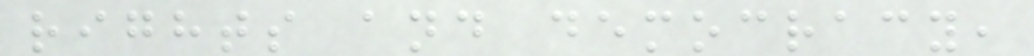rights and democracy,
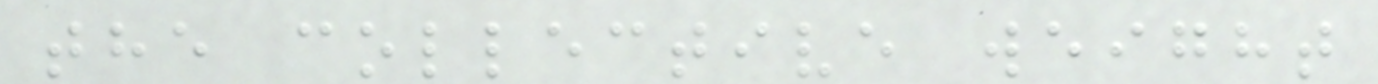the collective weight
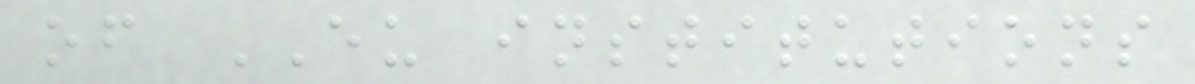of EU institutions
